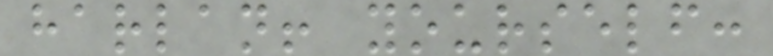harlan! yourself:
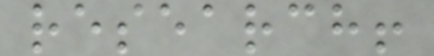research!
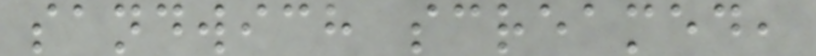sandwich screamed,
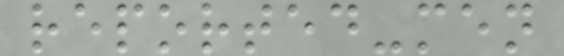reported-men
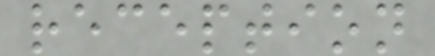reception
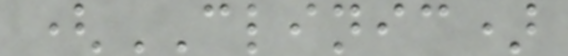(CLINIC)
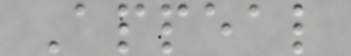Appeal
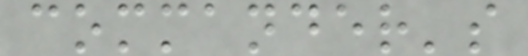commander's
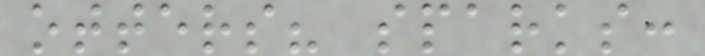otters? sparks:
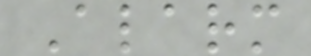Alarm
